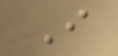I
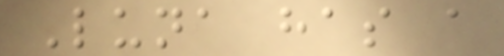Luna has a
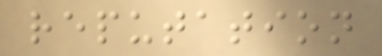reputation
